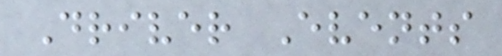Driver Events
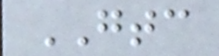GTC
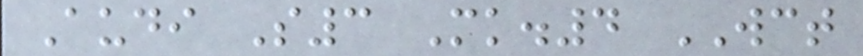Audi S3 Mk.4 WCT
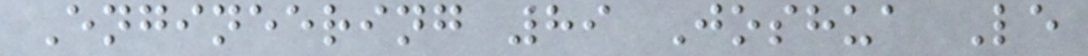Engineering 89 Joshua Le
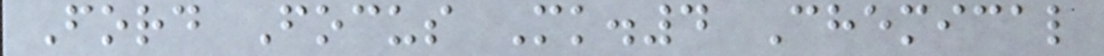Ford Focus Mk.4 Chemical
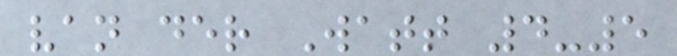van der Watt 4-5
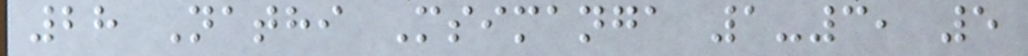28 Nathi Msimanga 1-3, 5
